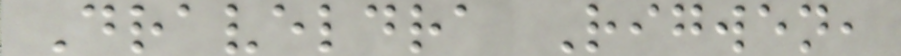Draveldra Rigwen,
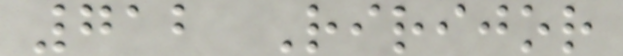712 Ririjor
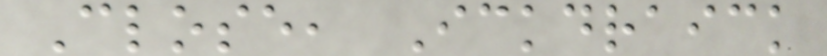Close, Ickdraick
